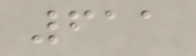611
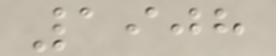1908
